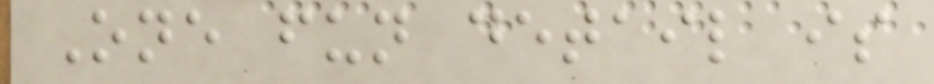One fun detail is
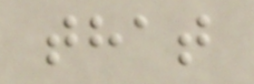that
